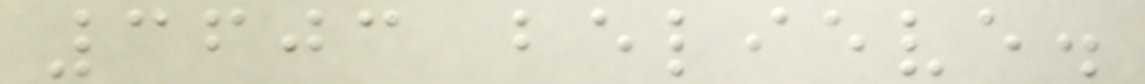3603 believe.
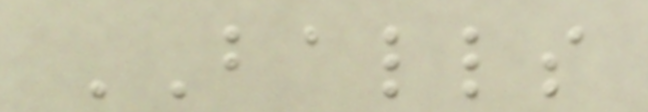BALLS
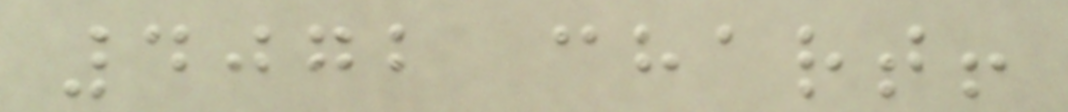4072 chart!
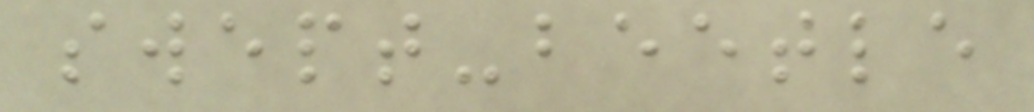swept-beetle
